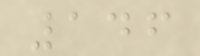146
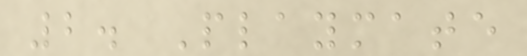2. Playmate
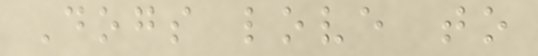Dogs love to
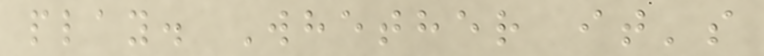play. Whether it's
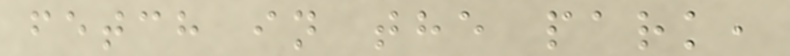fetch in the park,
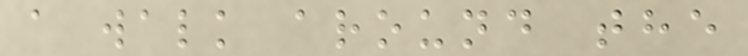a walk around the
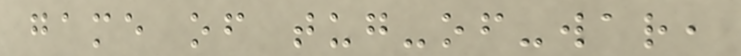game of tug-of-war,
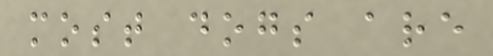most dogs are
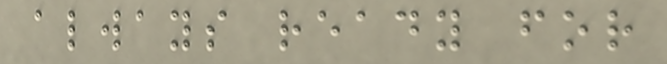always ready for
